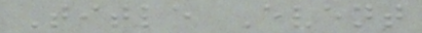Title Event
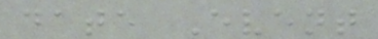date Event
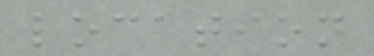location
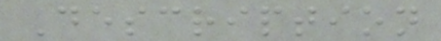Description
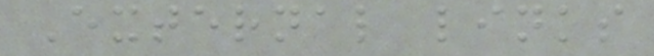External links
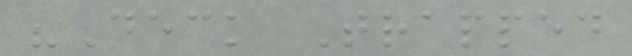"Deck Trapped
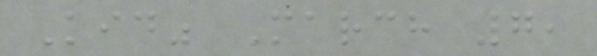Kid" March 7,
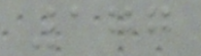177
